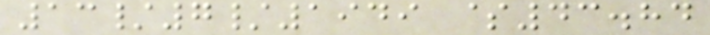13/7/1949 $43.84
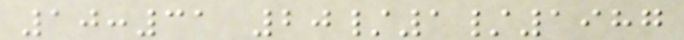10:31 20/1/1987
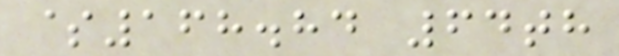$168.84 64th
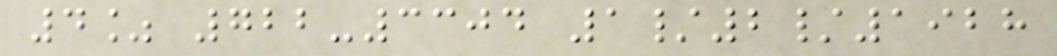4% 722-3304 1/2/1928
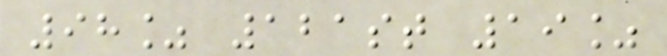98% 121st 19%
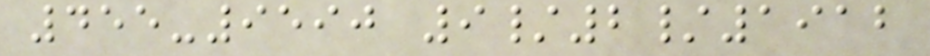455-9590 9/2/1912
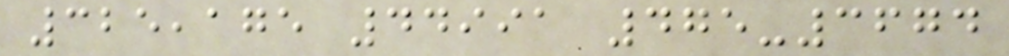325,175 44991 475-3674
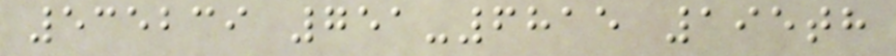535239 751-6815 195th
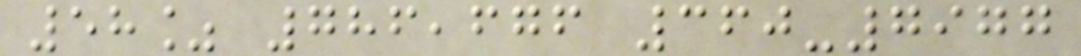58% 786,676 360-7977
